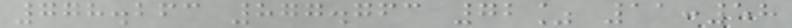778.263 877.763 72% 11:58
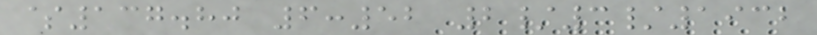$137.80 6:52 2/3/1932
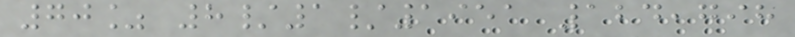70% 8/1/1951 124,798
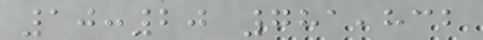10:20 781,832
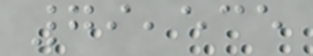79,535
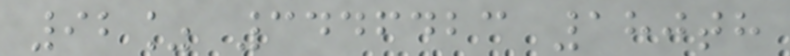92% 3446423 180th
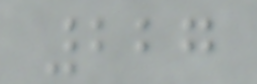227
